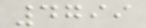4799
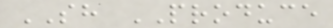SH PRODUCE
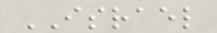ISRAEL
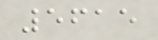5615
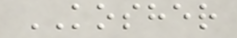KOSHER
